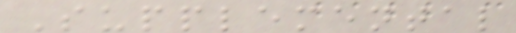Supplemental
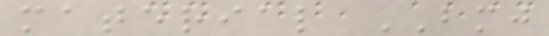material BMJ
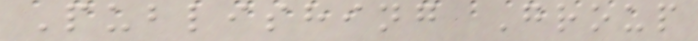Publishing Group
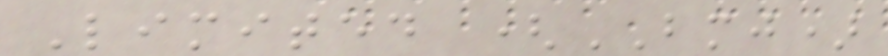Limited (BMJ)
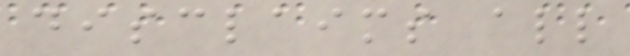disclaims all
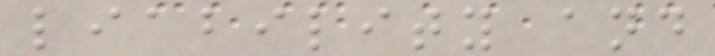liability and
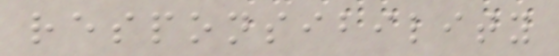responsibility
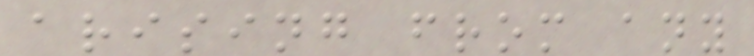arising from any
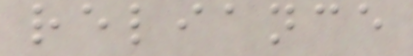reliance
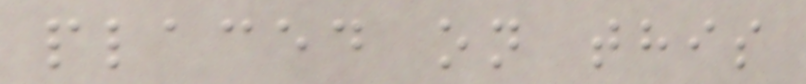placed on this
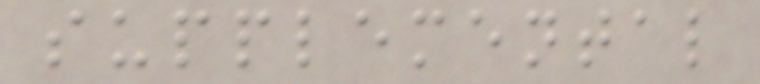supplemental
